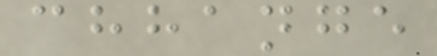chhange
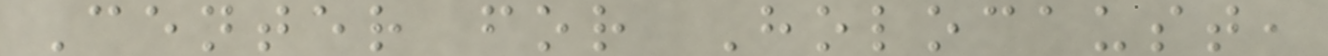Center for Holocaust,
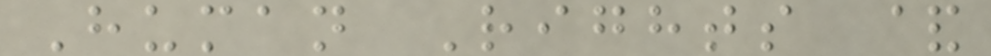Human Rights &
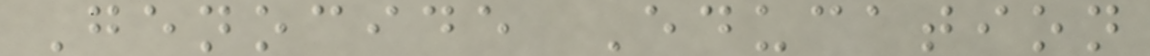Genocide Education
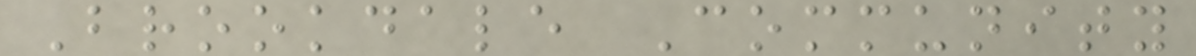Brookdale Community
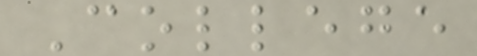College
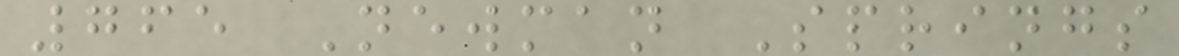765 Newman Springs
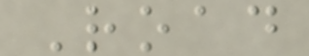Road
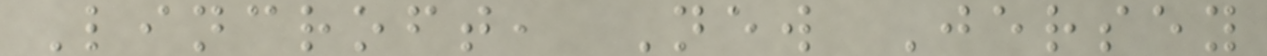Lincroft, New Jersey
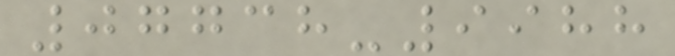07738-9988
